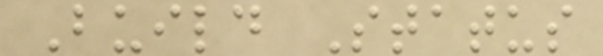Build Status
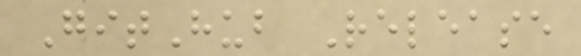GitHub Release
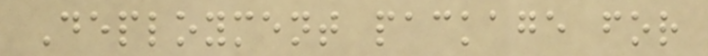Deployment package for
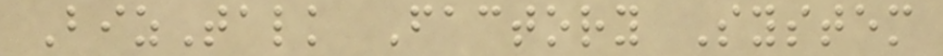BizTalk Factory System
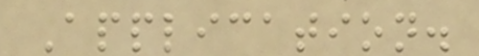Application.
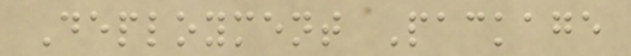Deployment Package
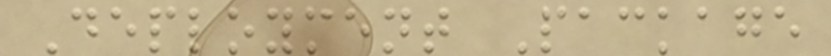Deployment Package
